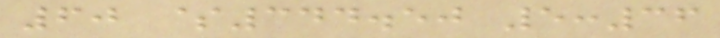60 $344.50 5:36
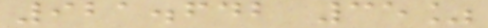921.642 35%
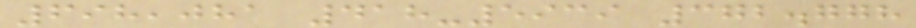698,081 418-5939 372.778
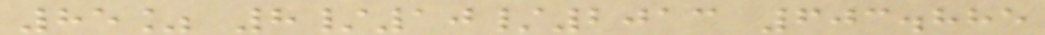85% 8/10/2013 603.885
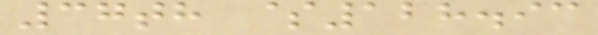37th $128.93
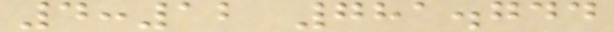4:12 781.744
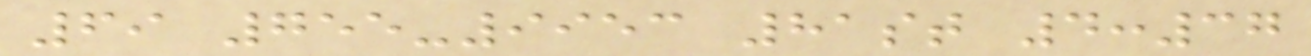69 755-9953 81st 4:37
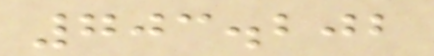703.202
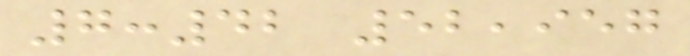7:42 52,957
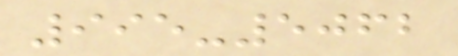995-5062
